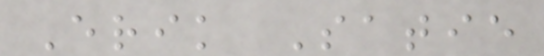Erik Satie
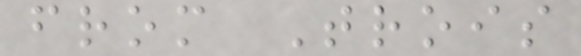from Trois
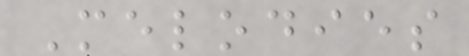Melodies
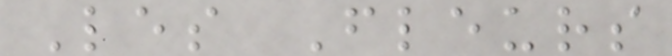Les Fleurs
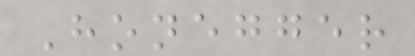Honegger
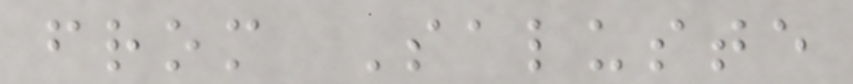from Saluste
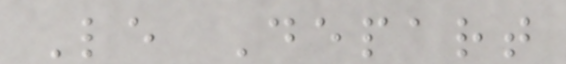Le Depart
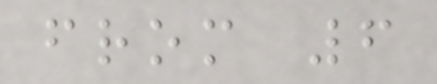from 6
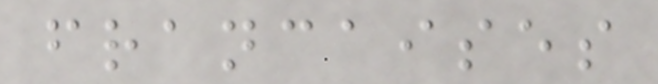francaises
